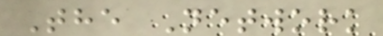The Network
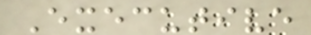Executive
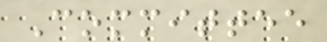Committee
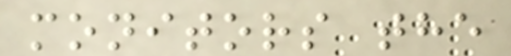monitors the
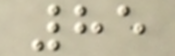85
